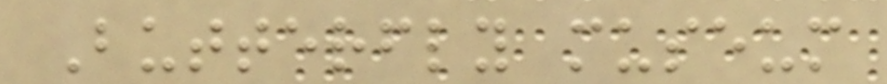Butterfly museum
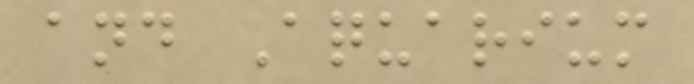and Aquarium
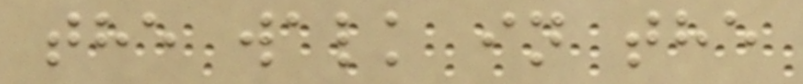the walk in the
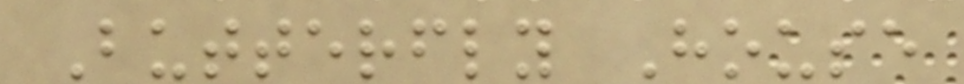Butterfly House
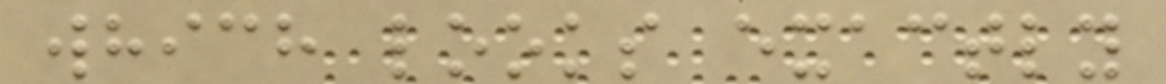which looks exactly
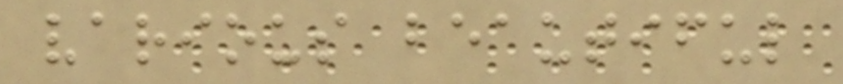various beautiful
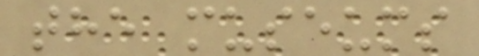the museums
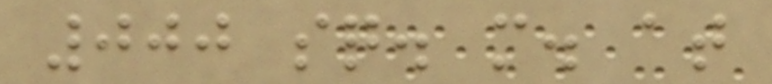000 sq. m. at
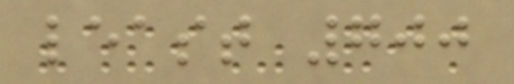least 700
